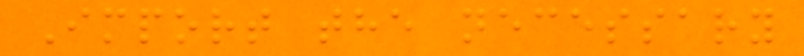Import the necessary
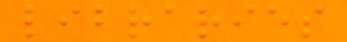libraries
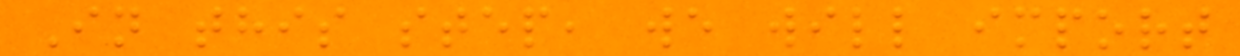In this step, we will import
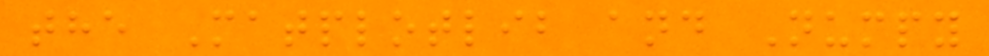the Matplotlib and Numpy
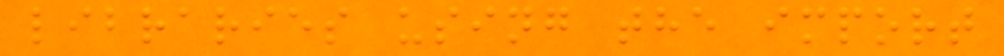libraries using the import
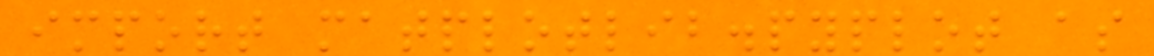import matplotlib.pyplot as
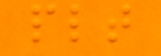plt
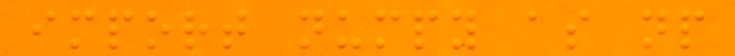import numpy as np
